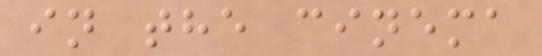in the cinema
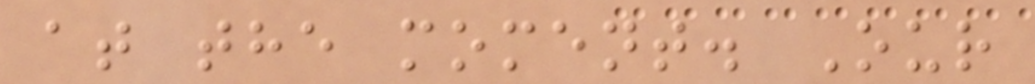at the moment. Our
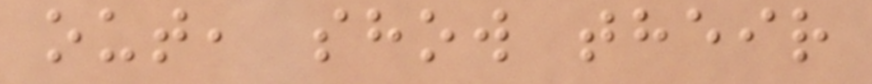out, show their
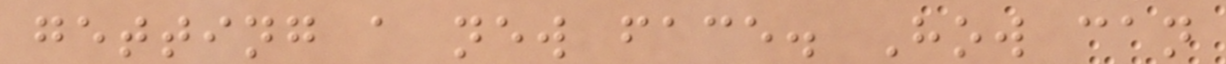getting a new face. How can
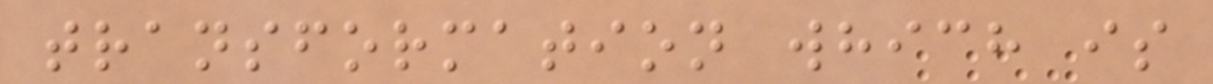transformation which is
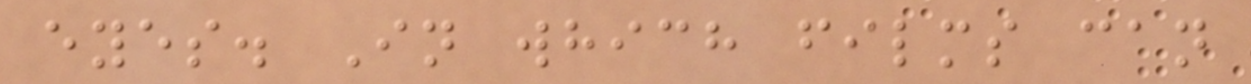eyes. In which films can
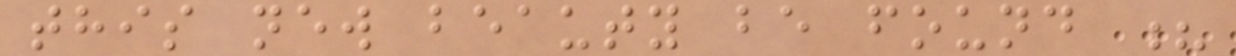this new beauty be found ?
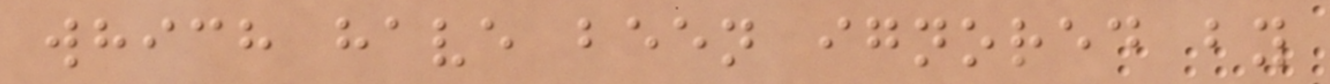which have been ignored by
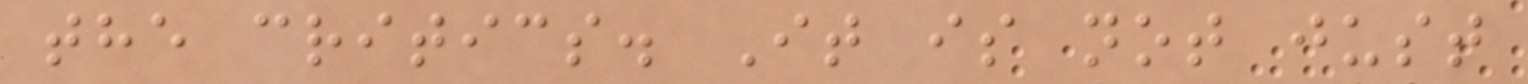the critics. It is not just
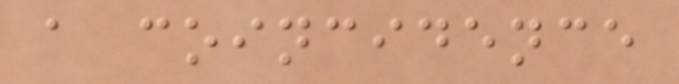a coincidence
